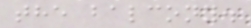the balcony.
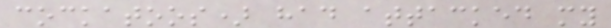cockatoos) had attacked my
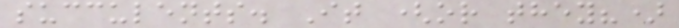succulents. It (or they?)
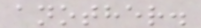another.
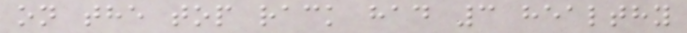on the top rack had 3 healthy
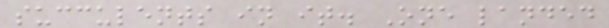succulents in it. One landed
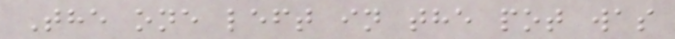The one left in the pot was
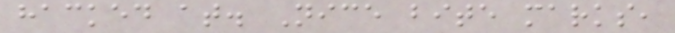hacked at. Nice bite marks,
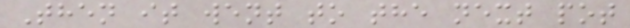Then it went to the next pot
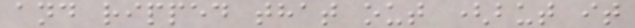and ripped that out (but it
